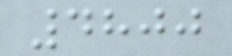4800
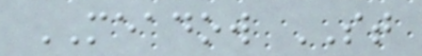MEADOW ST
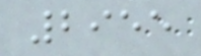2955
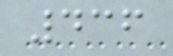436
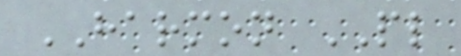HARMON PL
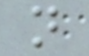n
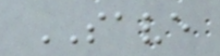SAVE
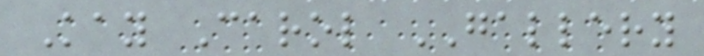Kay Carol GALLERY
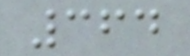364
